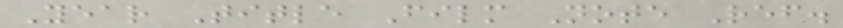Year Title Film Note Ref.
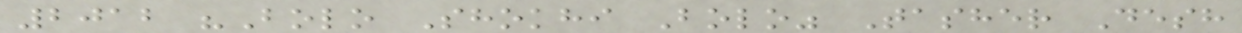2012 "Bolo Shokhi Bolo" Tasher Desh
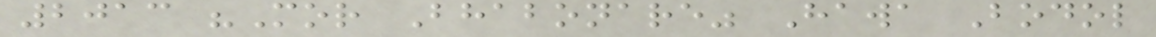2013 "Mor Bhabonare" Hawa Bodol
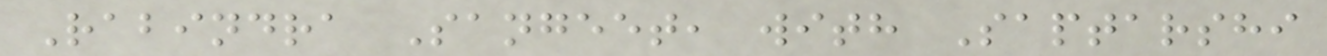Rabindra Sangeet, with Saptarshi
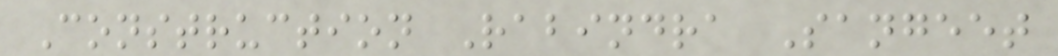Construction Rabindra Sangeet
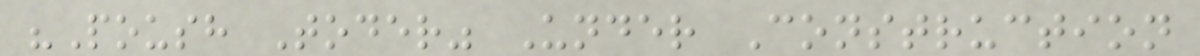"Poush Toder" Under Construction
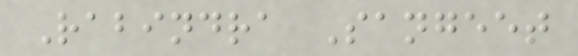Rabindra Sangeet
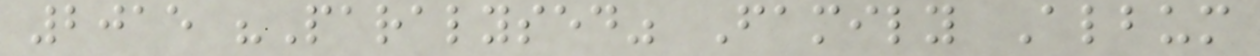2015 "Paralysed" Family Album
